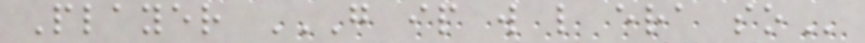Player G IP W L ERA SO
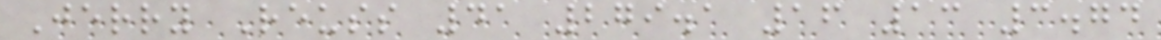Jerry Reuss 41 279.1 16 13 3.74
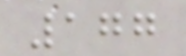177
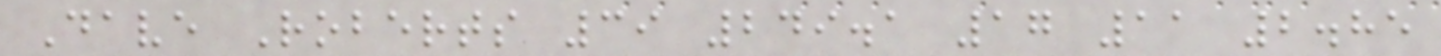Dave Roberts 39 249.1 17 11 2.85
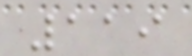119
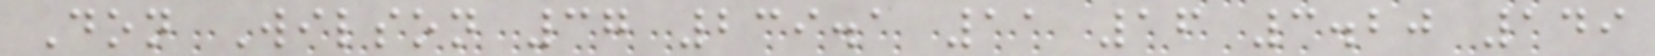Don Wilson 37 239.1 11 16 3.20 149
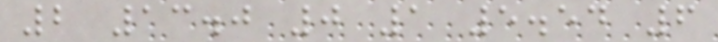2 13.0 0 1 5.54 6
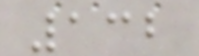132
